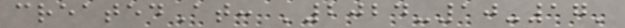createdAt: '2024-10-17'
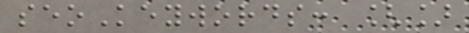seoKeywords: []
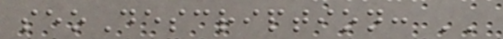seoDescription: ''
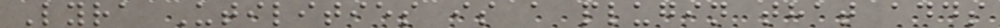Lyra Utilities is a plugin that adds
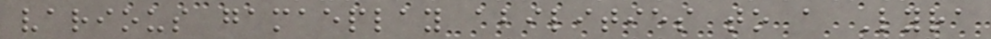various gamaeplay abilities to a Lyra
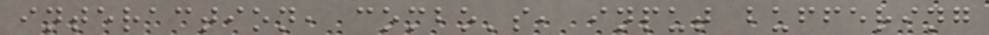interaction, combo's, input buffering
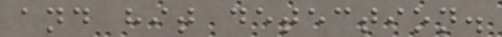and hit detection.
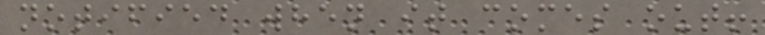notified when it comes out!
